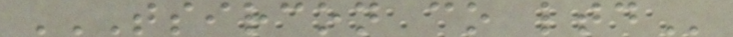TSIRCON CO LTD
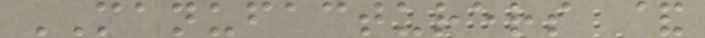MANUFACTURERS &
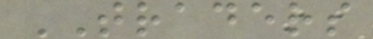TRADERS
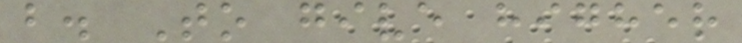b. To give higher
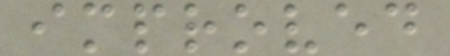improved
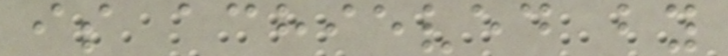is achieved by
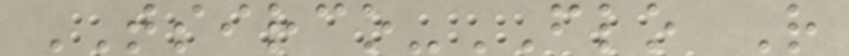TSIRCO-FLO R
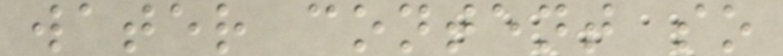water content so
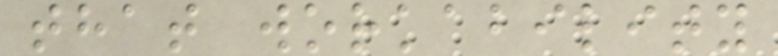that workability
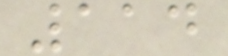114
